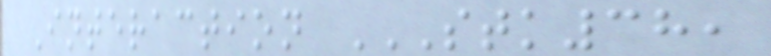Interaction STK38,
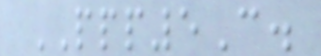PPP5C.
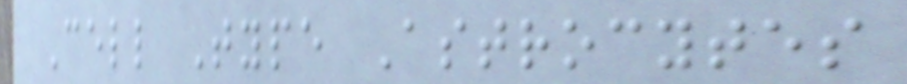Cell Type Astrocytes
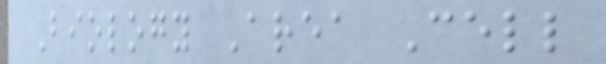Biology Area Cell
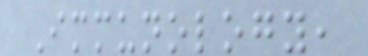Immunology,
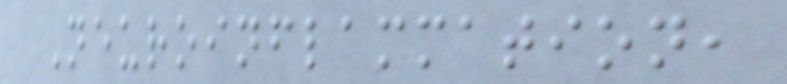Neuroinflammation,
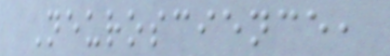Neuroscience,
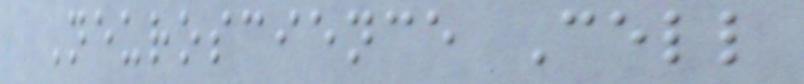Neuroscience Cell
